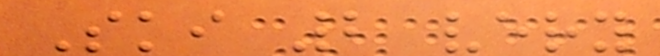Ski 2 very
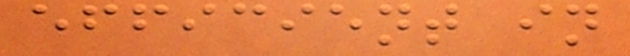efficient in
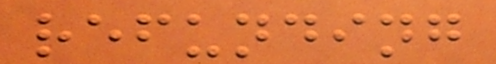refunding
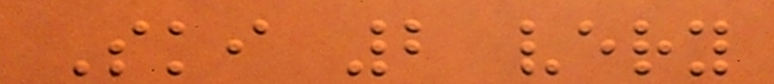Ski 2 very
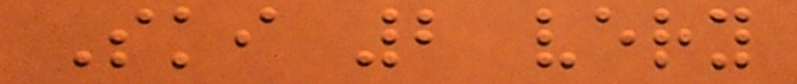Ski 2 very
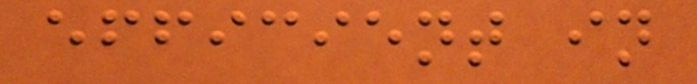efficient in
